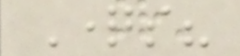Questions?
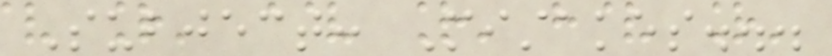Subject: Mistakes...
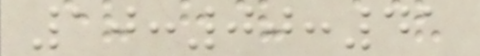10:00:41
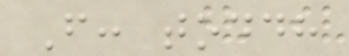From: toddh
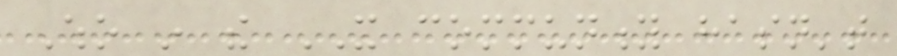Who in the IT community hasn't
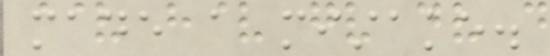made a mistake.
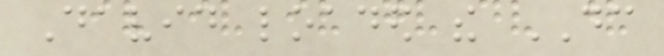David loaded the DC
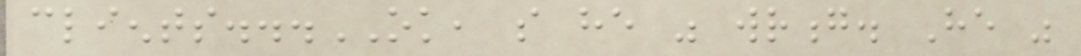clients...OK, so he was wrong. He was
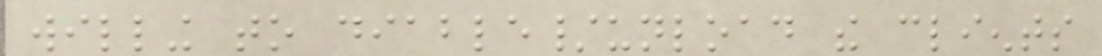willing to diable/unload the clients
